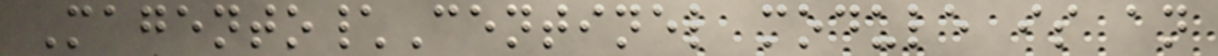Magento\Centinel module is an
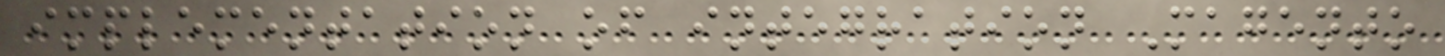implementation of integration Magento
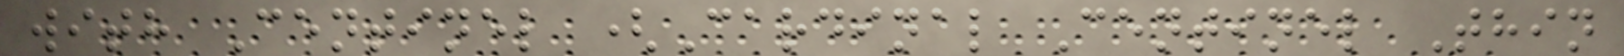with Centinel (Cardinal Centinel Thin
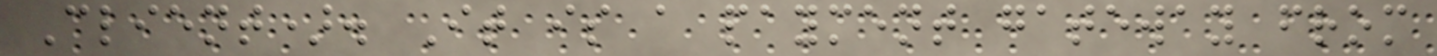Client). It is a payment gateway from
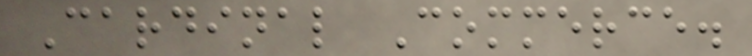Cardinal Commerce.
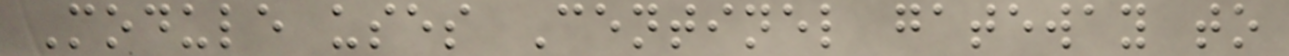Module uses Centinel gateway to
